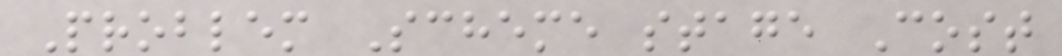Problem Scheme stage Cost
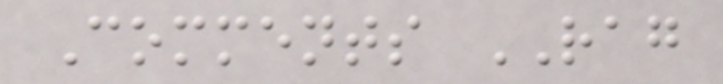Comments RAG
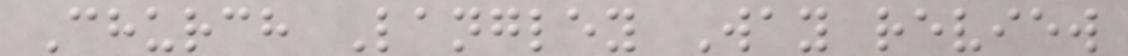Church Langley Way review
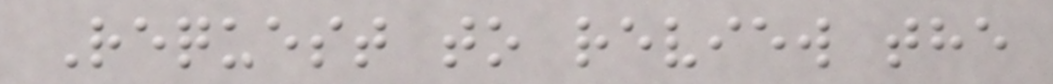Request to review the
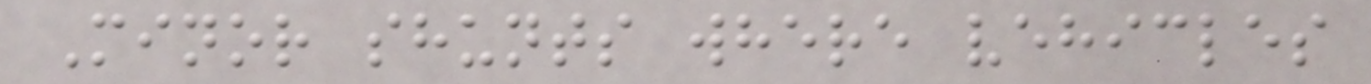Minor shunts where vehicles
